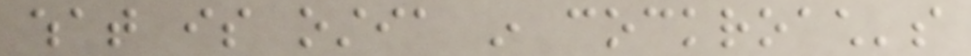what is ostia in cockroach's
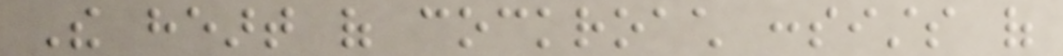The heart of cockroach consists of
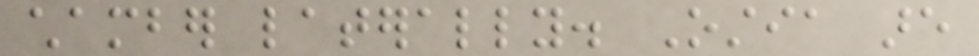chamber laterally. Ostia are
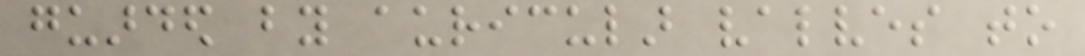guarded by auricular valves to
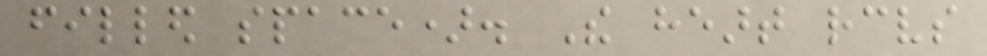filled space). The heart receives
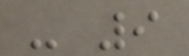- 9
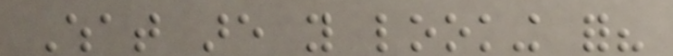What are you looking for?
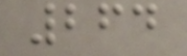264
